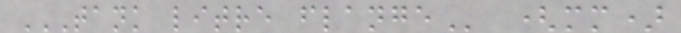TANK LITRE FLANGE (mm)
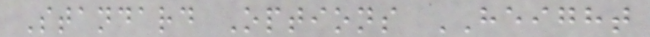Standard Options HEIGHT
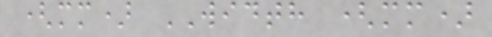(mm) WIDTH (mm)
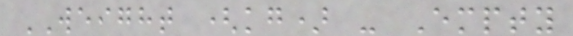WEIGHT (kg) - Empty
